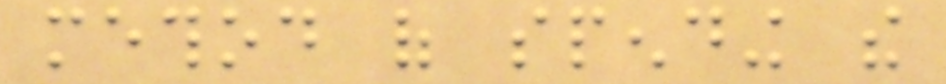method of spending the
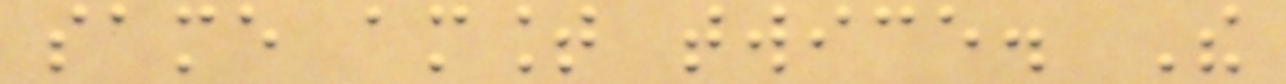same amount twice. The
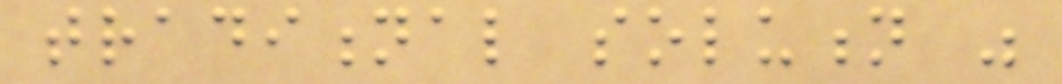traditional solution was
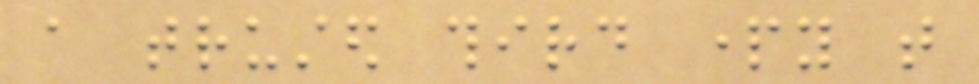a trusted third party that
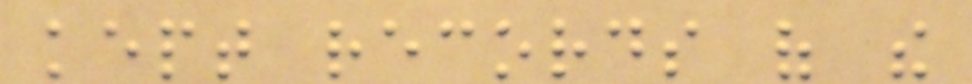kept records of the
